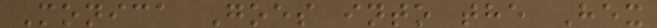Monica Goes into the Hex
